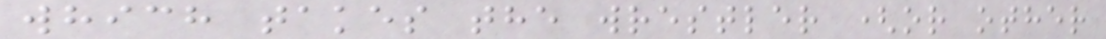which takes the wrestler (or other
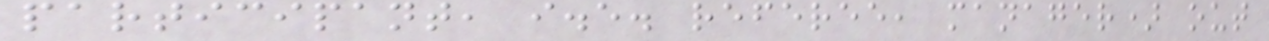participant, i.e. referee, manager) out
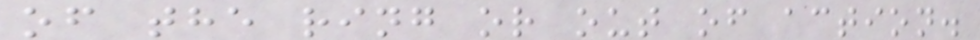of the ring or out of action.
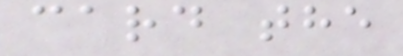card the
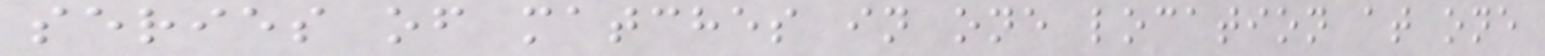series of matches in one location at one
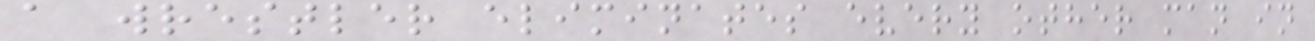a wrestler eliminates every other man in
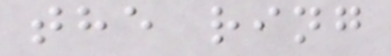the ring
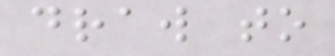draw to
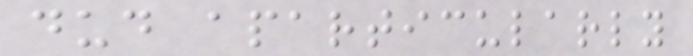dud aparticularly
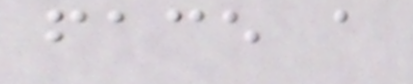face a
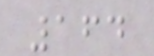164
